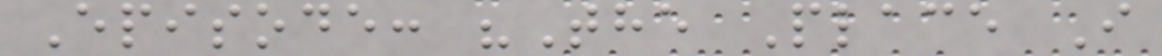Episode: "The Place I
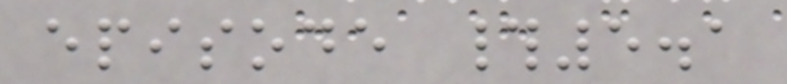episode #5.1
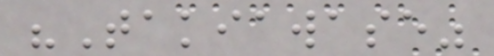"Takiawase"
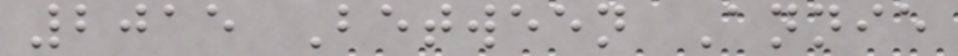2015 Between Annie
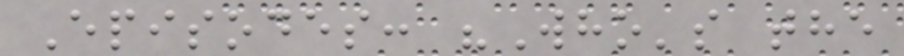Episodes: "Who's the
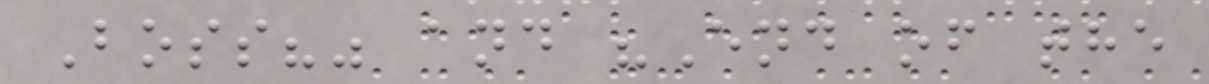Boss?" and "End of the
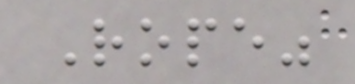Rope"
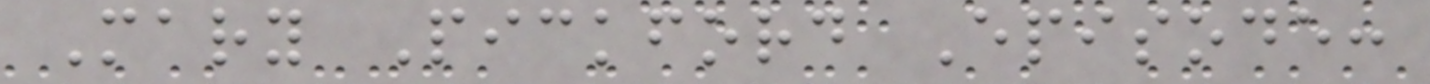Mary Pickford Episode:
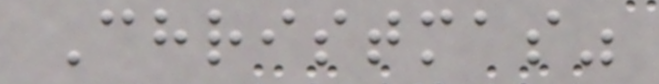Christmas"
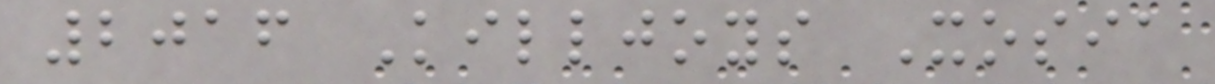2016 Killjoys Xosia
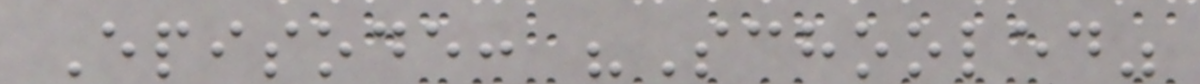Episode: "Schooled"
